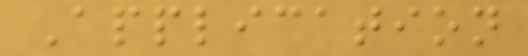Application
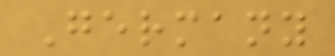Germany
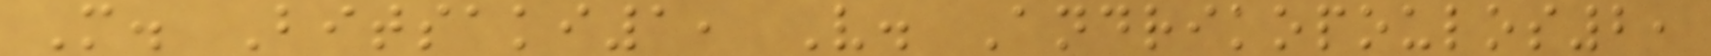M. Bitsaki1, V. Andrikopoulos2,
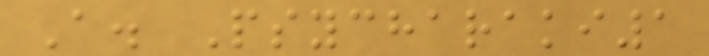A. Psycharaki1
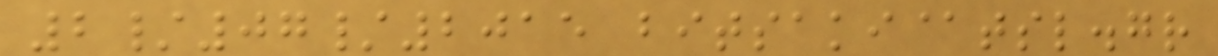2/07/2015 bitsaki@tsl.gr
